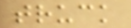truck
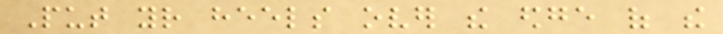Put your heels over the edge of the
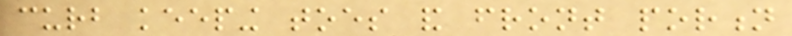curb keeping toes and front portion
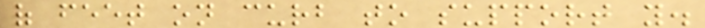of feet on curb to support you.
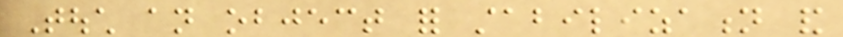Touch an object for stabilization and
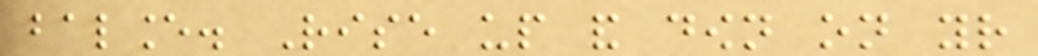balance. Rise up and down on your
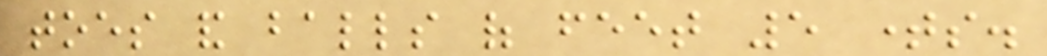toes and balls of feet 5 times.
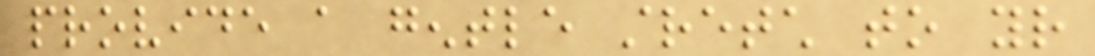provide a gentle stretch to your
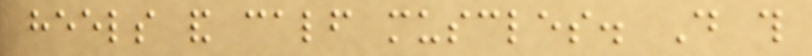heels and calf muscles. Do this
